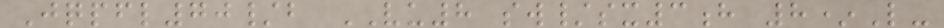Jqpfl70/b VU8 sw/sx3h 8*L-
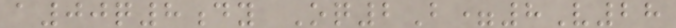a00q8dy Oq2B=8V28
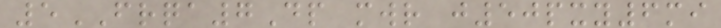5FRQA7Dp mwr j50pxy6mi
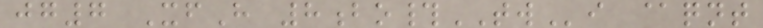jg7 XfH 8bo#TWi @qnt
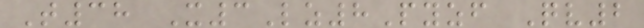T38 X3Lz8Pyzf Qv2
